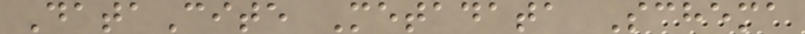DataCite Metadata Schema
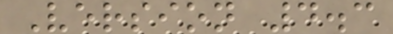Version 4.3
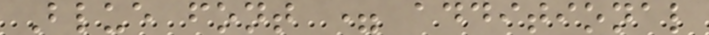Blue font = additional
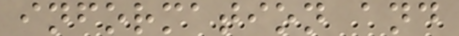information and
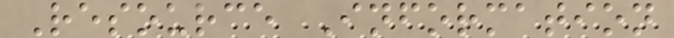Resource Information
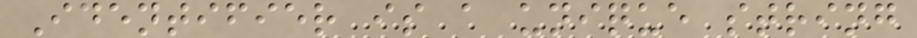Identifier is a unique string
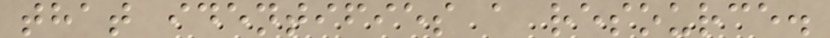that identifies a resource.
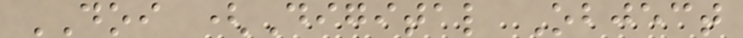DOI (Digital Object
